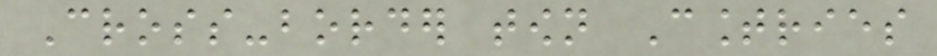Cross-border town Countries
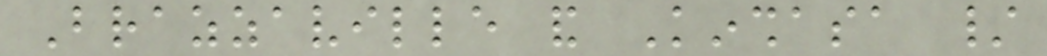Brazzaville and Kinshasa /
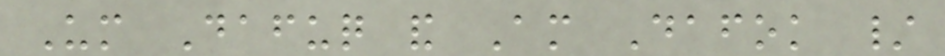Um Dafuq and Am Dafok /
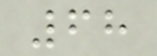68
